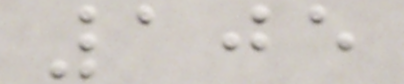105
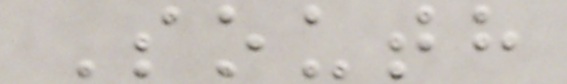South
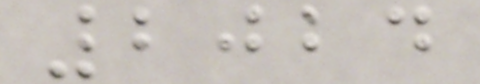2024
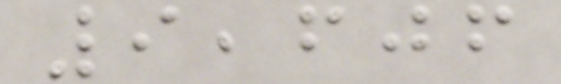9,606
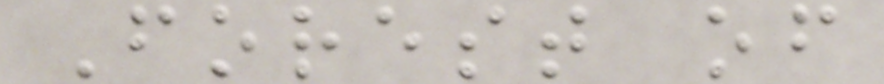Forest of
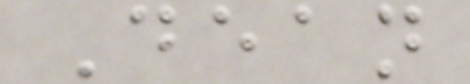Dean
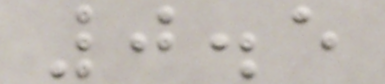0.5
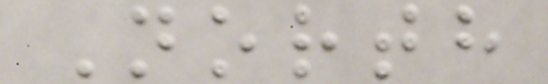North
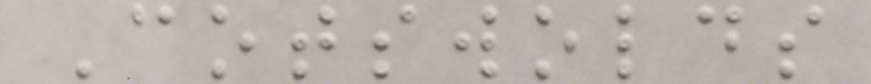Cotswolds
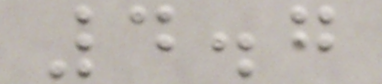4.7
